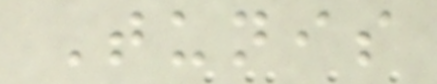Tunis
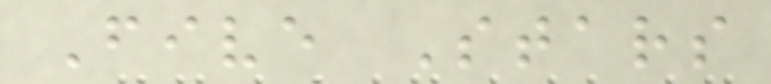Five Stars
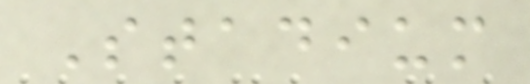Stadium
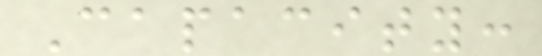Capacity:
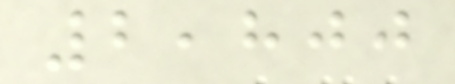2,800
